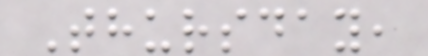Thursday,
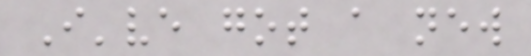I've got a new
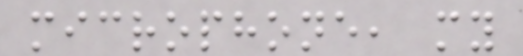microphone, my
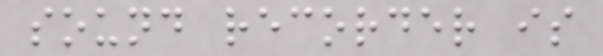sound recorder is
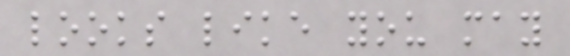looks like you may
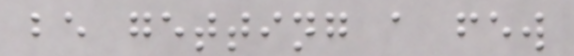be getting a few
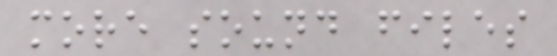more sound files
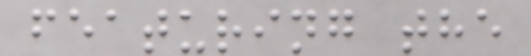featuring the
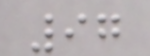97
